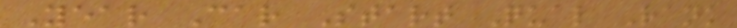Year Car Start Qual Rank
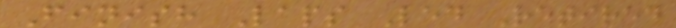Finish Laps Led Retired
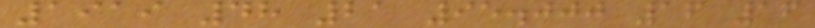1919 48 21 95.000 16 16
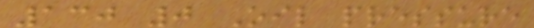130 0 Oil pressure
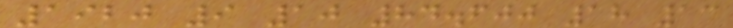1920 9 10 84.600 18 13
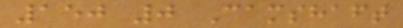150 0 Camshaft
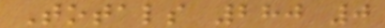Totals 280 0
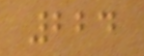224
